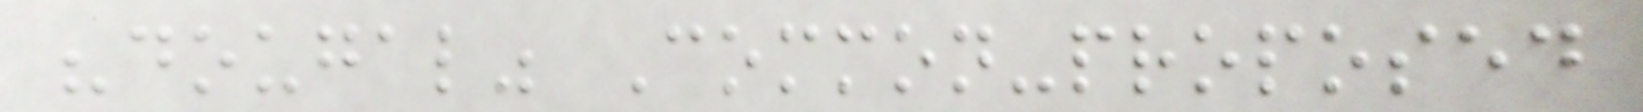"dougal" Common-proposed
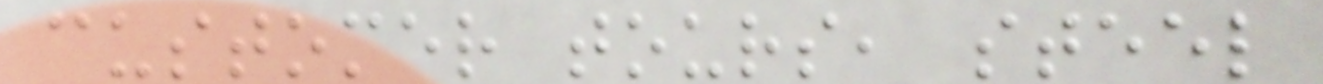customer tours, steel
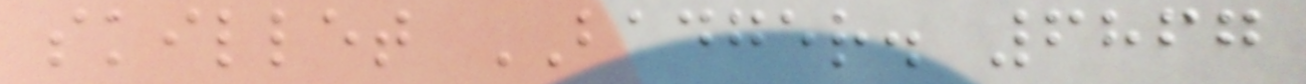skillet BADGER. 6867
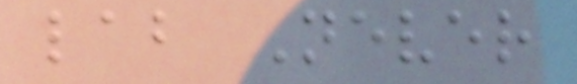lab Never
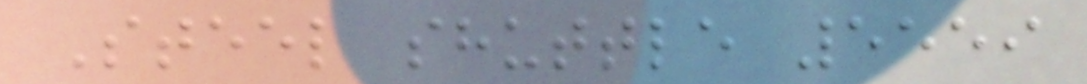Steel shuttle 5559
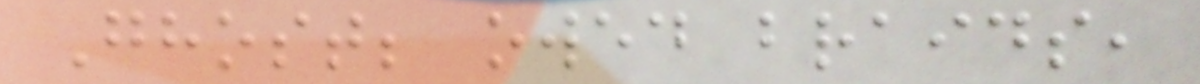Ghost; owed braids,
